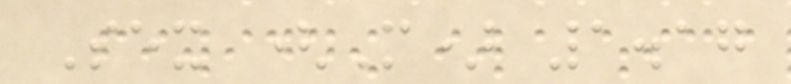Sex (M) 1.17
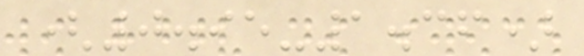(0.95-1.36)
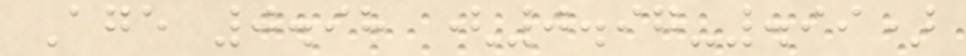Age 0.98 (0.97-.99)
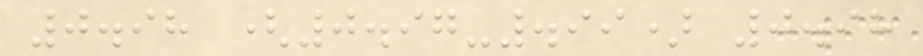0.98 (0.97-.99) 0.98
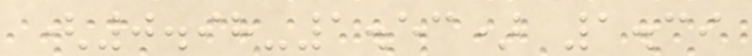(0.98-1.53) 1.39
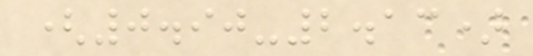(0.90-2.13)
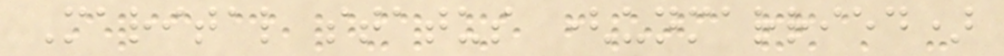Marital status (unmarried)
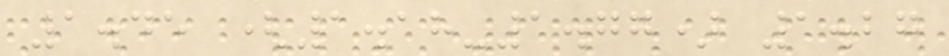1.45 (1.18-1.77) 1.27
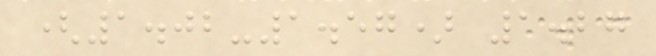(1.02-1.57) 1.27
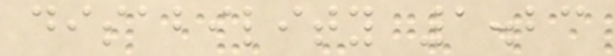disability 1.23
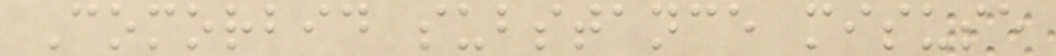Comorbid substance misuse
